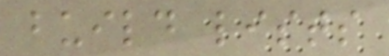build lists
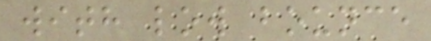with low bounce
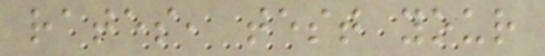rates, test your
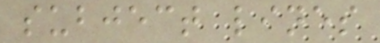subject lines
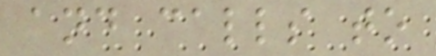and calls to
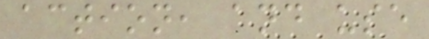action, and use
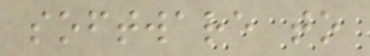software to
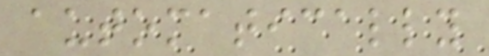automatically
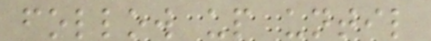follow up until
